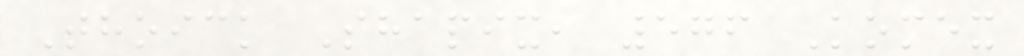Thoick Shapix, 576 Komex
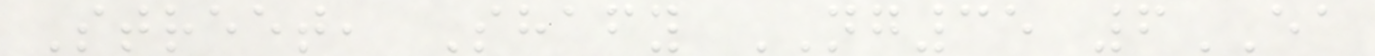Street, Shafy NG35 6EA
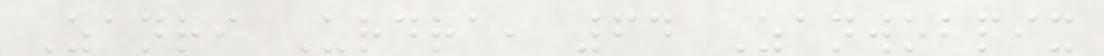Zanri Urdra, 64 Zanwobpix
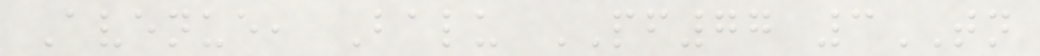Avenue, Balu PF77 3TN
